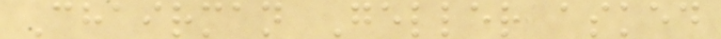Chairman Geller asked
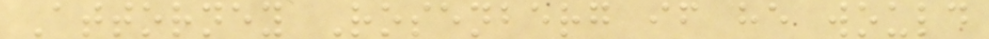Attorney Rosenberg if he would
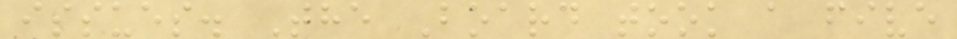issues. The Board took a five
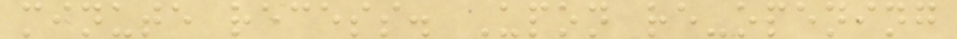minute recess. Upon re-opening
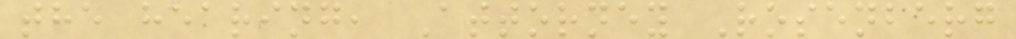the hearing, Attorney Rosenberg
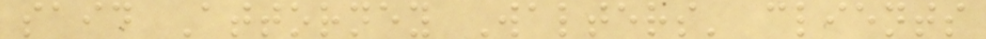said Attorney Walters' clients
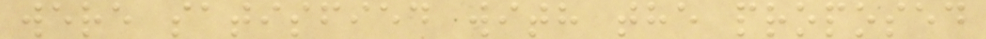were satisfied with the proposed
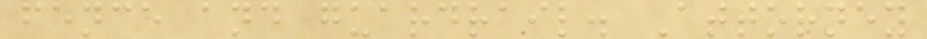fence and guardrail. Attorney
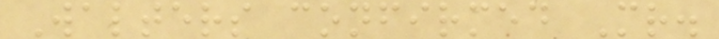Walters confirmed Mr.
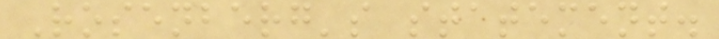Rosenberg's statement.
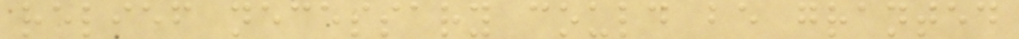relief necessary could be granted
